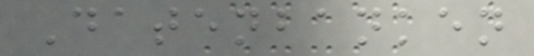Datenbanken
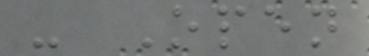- Open
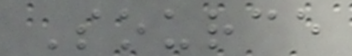Source
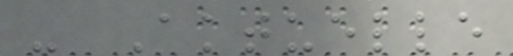- Aktuelle
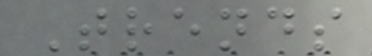Trends
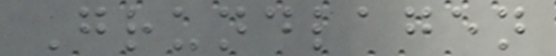Grundlagen
